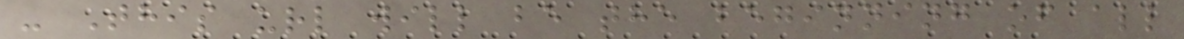- This url will be the beginning of all
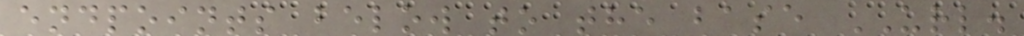endpoints below to the base URL.
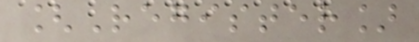[Register]
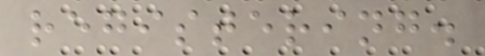registering.
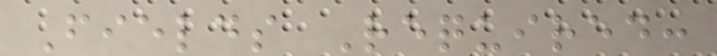Fields Required:
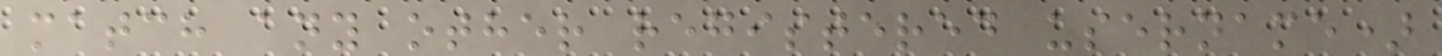match any other registered username)
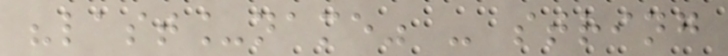"last_name" - string
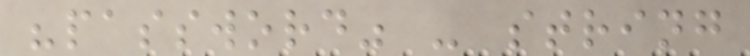"password" - string
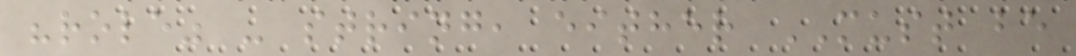"role" - string, either MUST be
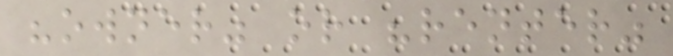"owner" or "renter"
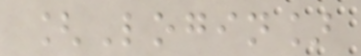[Login]
